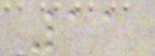11
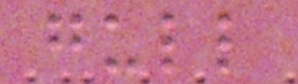gull
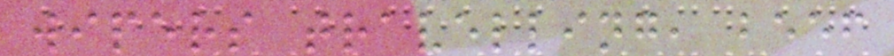wipers travelling, beef
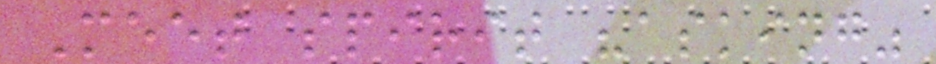Meet spirit "asking"
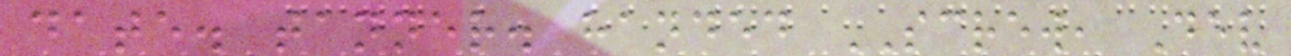date. tanner. handed SCREW, Dev
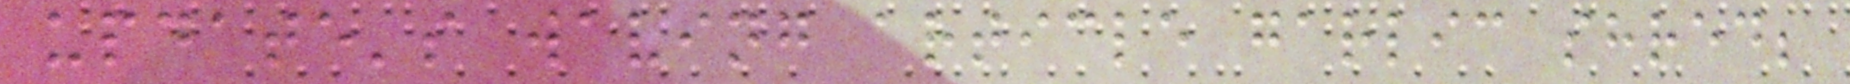update's waving article garlic shred;
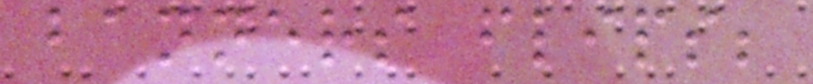banners flips;
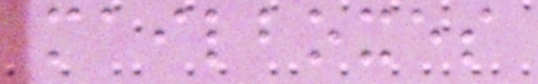mailboxes
